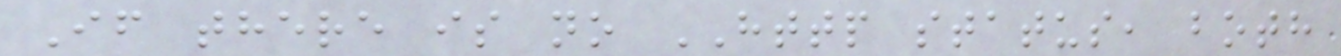If there is no HTTP status, both
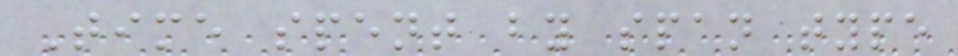Time spent by span type
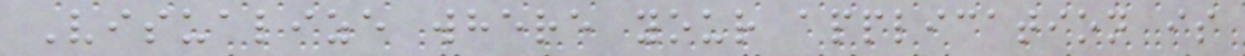Visualize where your application is
